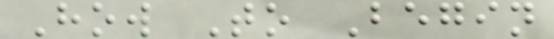How To Begin
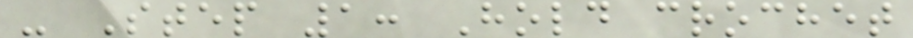- Step 1: Hold crochet
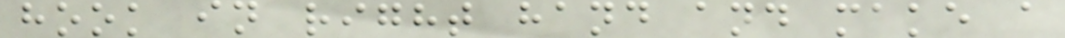hook in right hand and make a
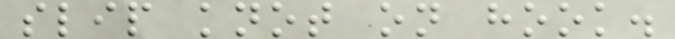slip knot on hook.
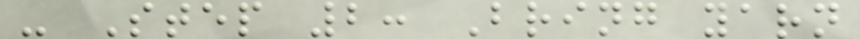- Step 2: Bring yarn
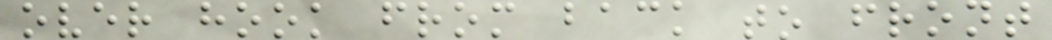over hook from back to front
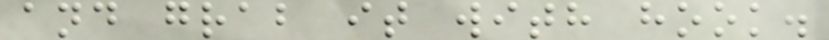and grab it with hook.
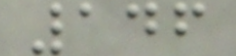146
